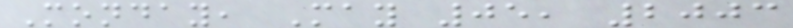Monday, May 05, 2003
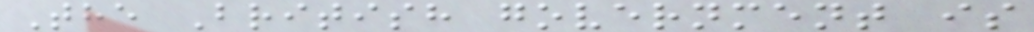The British government is
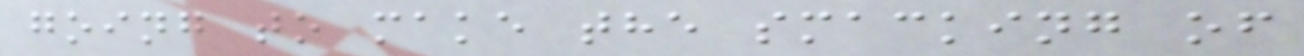going to make the smacking of
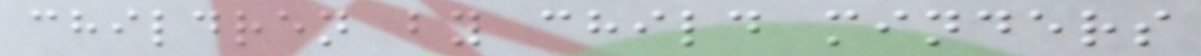children by child minders
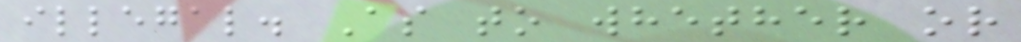illegal. As to whether or
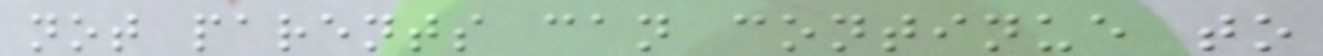not parents can continue to
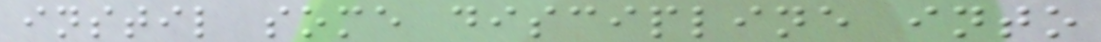instil some discipline into
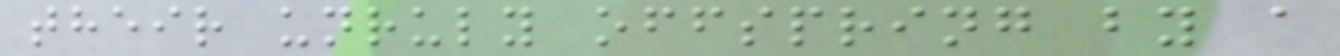their unruly offspring by a
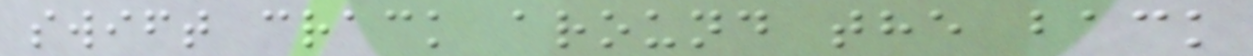swift crack around the back
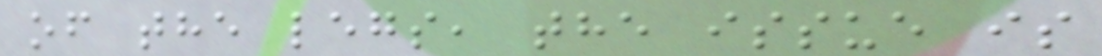of the legs, the issue is
